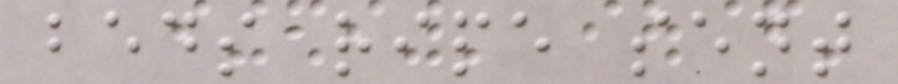beds ripe sent
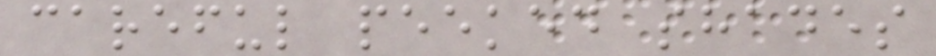careful peeked shades
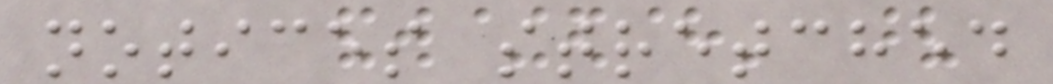notices stretched
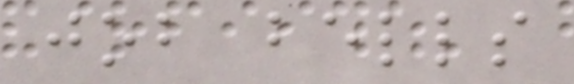job bells
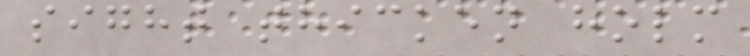sight thicken holm
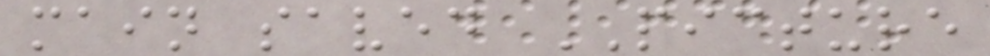main saved PICTURE
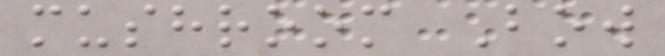mushroom Bow
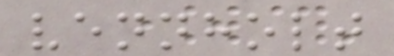vennholt
